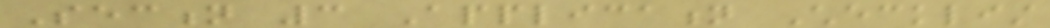Section 3 Application Checklist
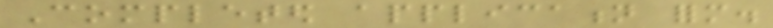Completed application form.
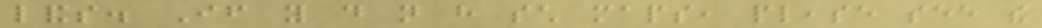lands. If you do not have such maps, please see the
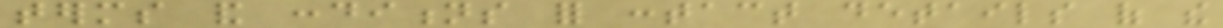terms and conditions for contact details of the
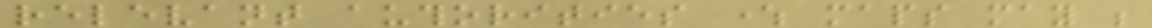relevant authorities where maps may be
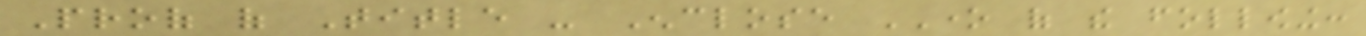Proof of Title - Enclose ONE of the following:
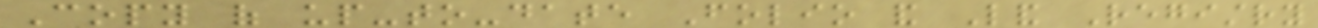Copy of up-to-date Folio and Land Registry
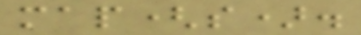map(s).
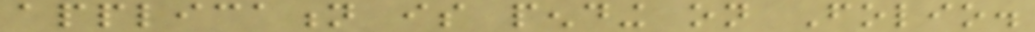application is pending on Folio.
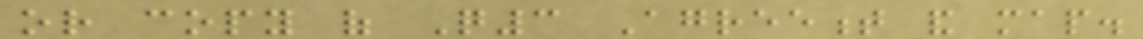or copy of Q3 Agreement and map.
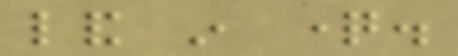land in question.
